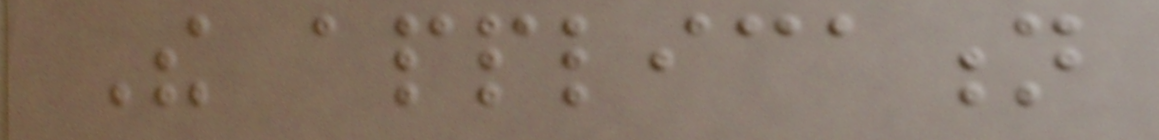The application
